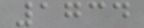1734
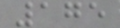175
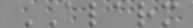ALARM
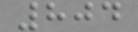804
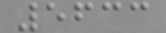5633
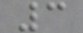3
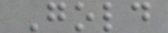Gold
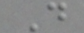D
